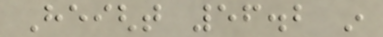Height 56.2 in
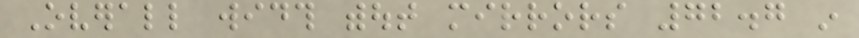Overall width without mirrors 72.7 in
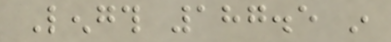Length 187.5 in
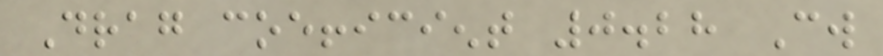Drag coefficient 0.28 Cw
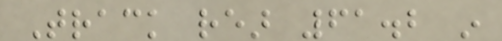Track rear 61.2 in
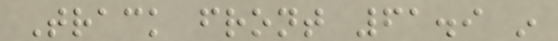Track front 61.9 in
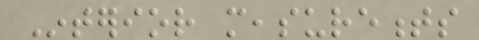Interior measurements
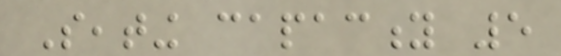Seating capacity 5
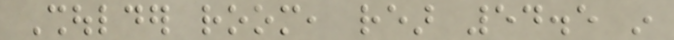Shoulder room, rear 54.5 in
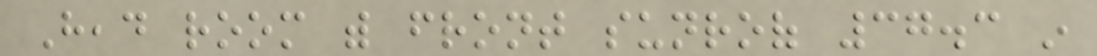Head room with front sunroof 37.3 in
